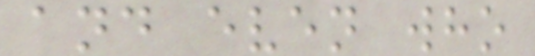and even who
